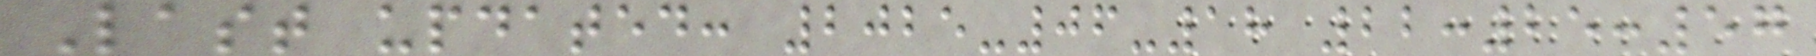Last updated: 2025-06-18 22:25:57
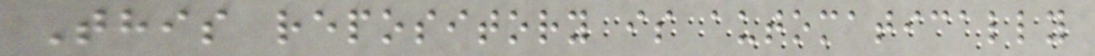This repository is automatically
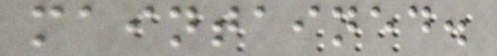maintained.
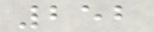252
